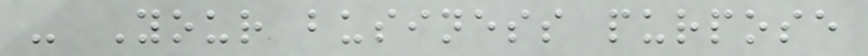- Your business purpose
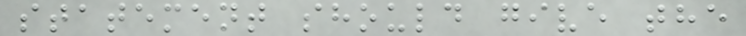statement should give the
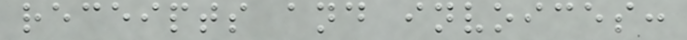receipts and invoices:
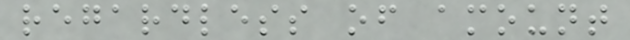regardless of amount
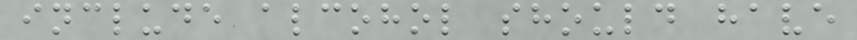include alcohol should have
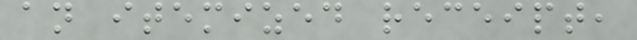an itemized receipt,
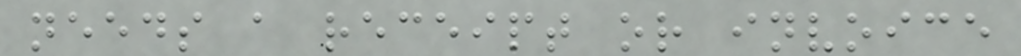needs a receipt or invoice
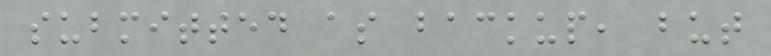submitted as backup, but
